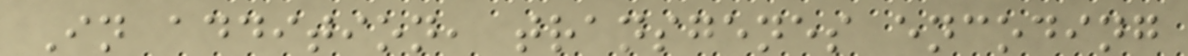In addition, transgenes encoding
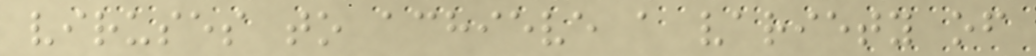viruses to achieve a variety of
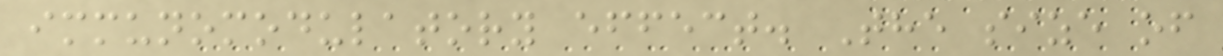immunomodulatory effect. The size of
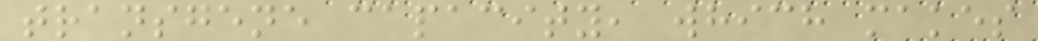transgene capacity, which makes
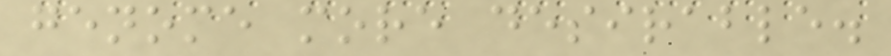genome more desirable.
